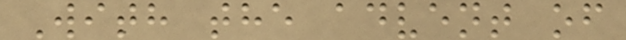With the advent of
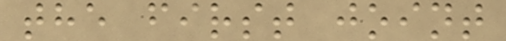the first joint
